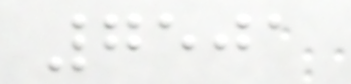7501
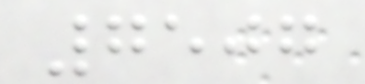7507
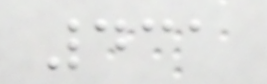431
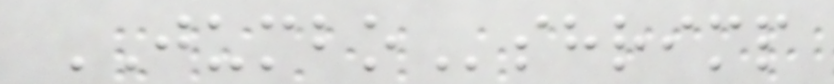JUMBOshrimp
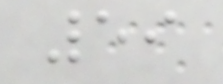59
